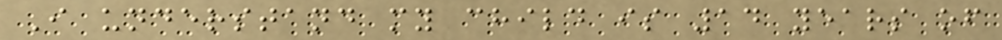I understand my child is 14 years of
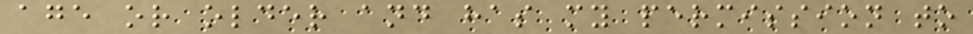age or older and has my permission to
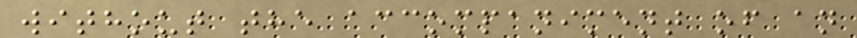without the accompaniment of an
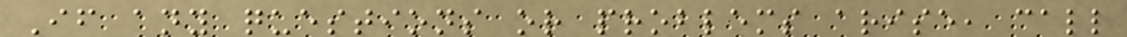If any questions or problems arise, call
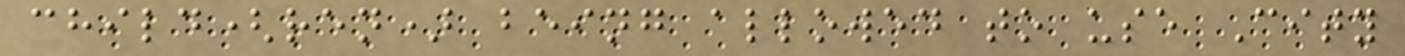child(ren) being allowed to use City
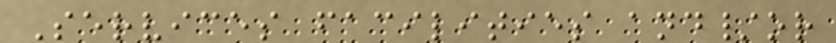Services facilities and/or
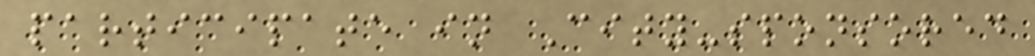participate in City-sponsored
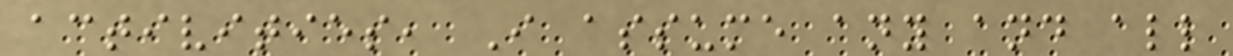activities, I assume any and all
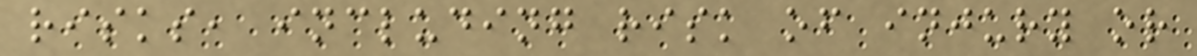risks, including risk of injury or
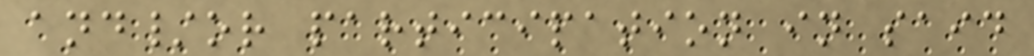and/or participation in said
